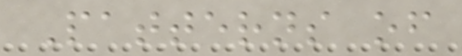Patterns of
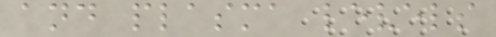and plasma levels
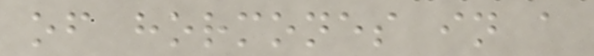of hormones in a
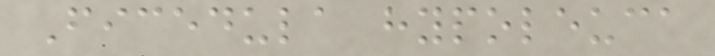Ficedula hypoleuca
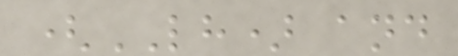(LH) and
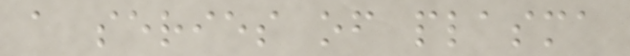a series of plasma
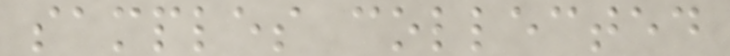samples collected
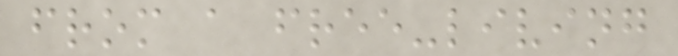from a free-living
